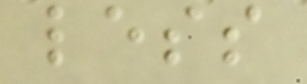less
